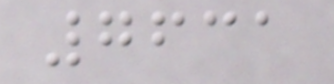7631
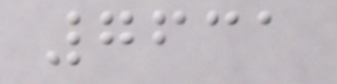7631
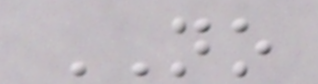NO
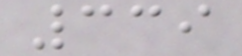339
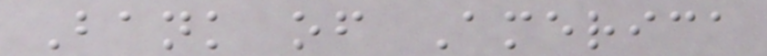Bank of America
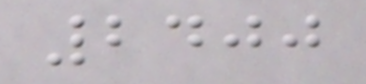2400
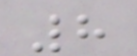8
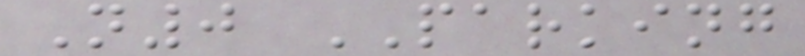N0 PARKING
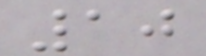10
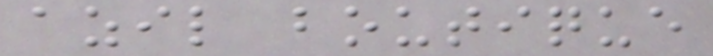azil boutique
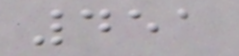451
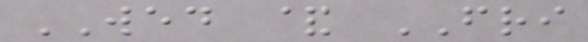WED & FRI
